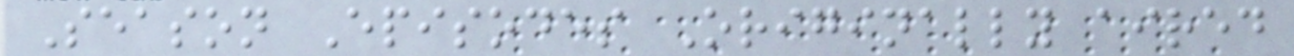Season Episodes Originally aired
